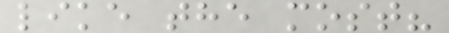like the most?
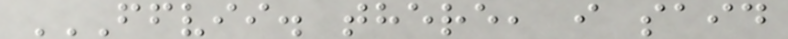FFVII. THERE, I SAID
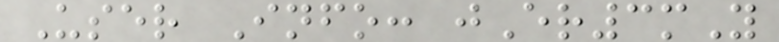User Info: jEr3mY
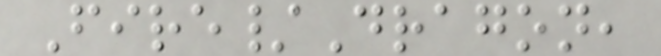Fire/Dragon,
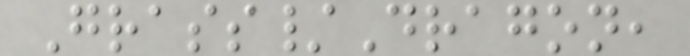Grass/Dragon,
